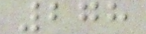278
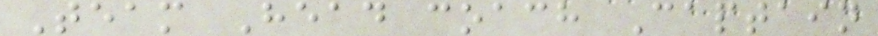Team Head coach Captain
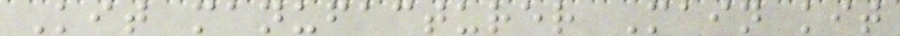Kit manufacturer Main kit
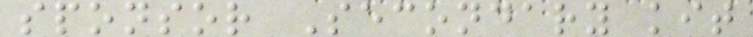sponsor Secondary kit
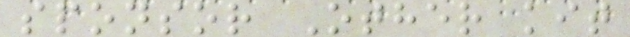sponsor Other kit
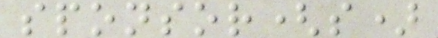sponsor(s)
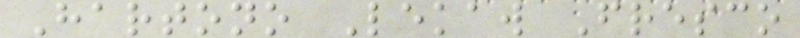Hartono Lekaw Fresco
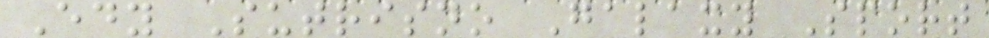Edy Sutrisno Galaxy Sport
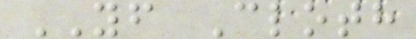YF Cloth
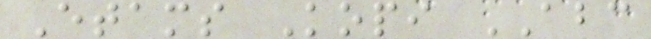Etams Kopi ABC
